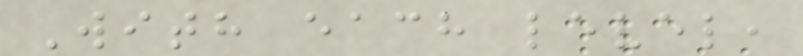With each level,
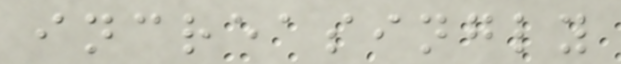increasingly
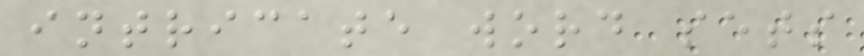intricate word sets
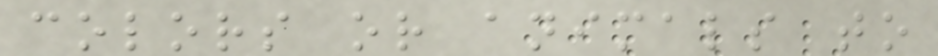colors or animals to
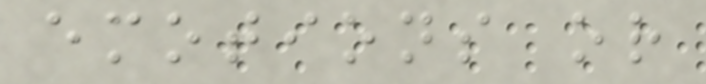emotions or
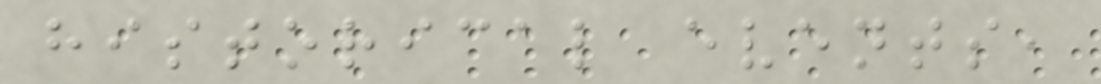historical events,
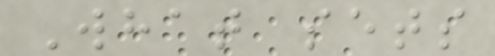What sets
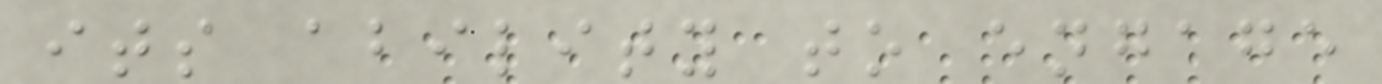its ability to engage
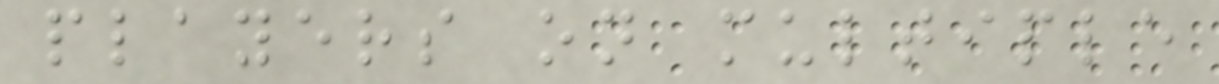players on multiple
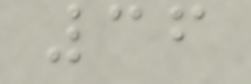36
